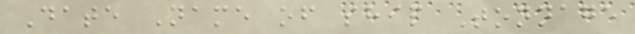Date Name of ship Tonnage
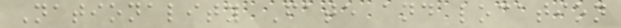Nationality Fate and location
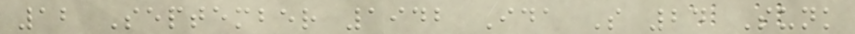12 September 1942 Ida S 24 Sunk
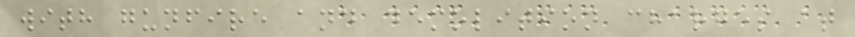with gunfire and demolition charges at
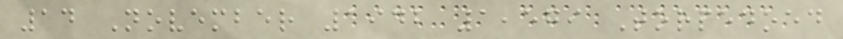14 November 1942 1,579 Torpedoed
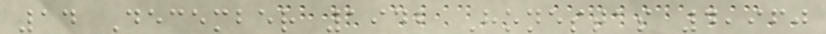14 December 1942 Honestas 4,960
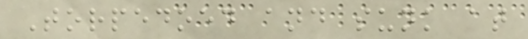Torpedoed and sunk at
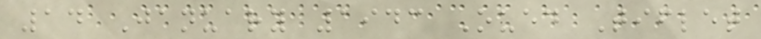14 January 1943 Oued Tiflet
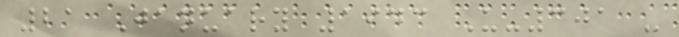21 January 1943 U-301 -
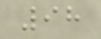98
